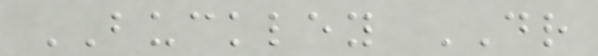BUCKLEY DR
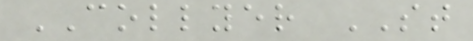COLLYER ST
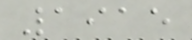1915
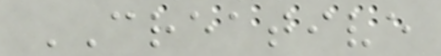CREATIVE
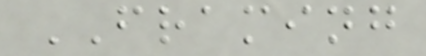FRAMING
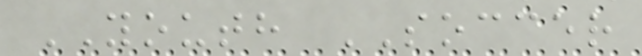YOUTH SOCCER
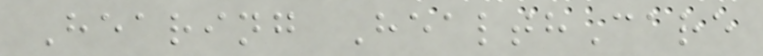Hearing HealthCare
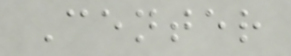Center
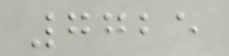7725
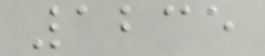1235
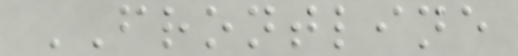FRONTLINE
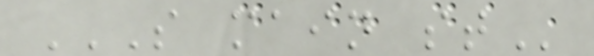S MAIN ST
